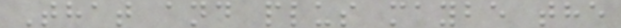That and plus maybe the
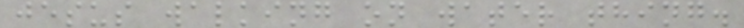jesus walking on water thing.
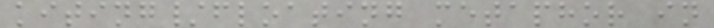kiting/floating metaphor in
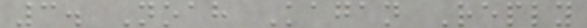3. Noah Kagan Reply
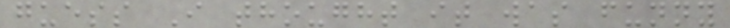guess I thought it was funny
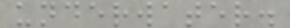underwater.
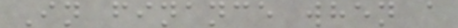In finance when a
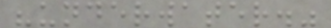"underwater."
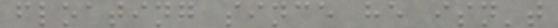floating since he isn't
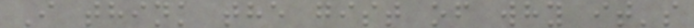I think the gist of why it's
